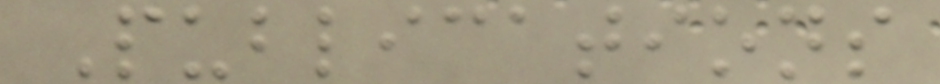Publications
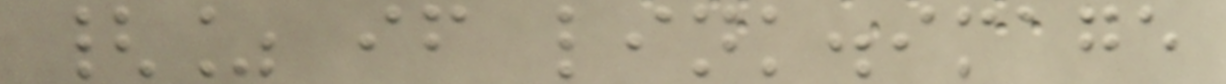{% if link.image
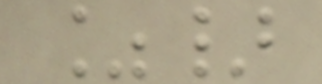%}
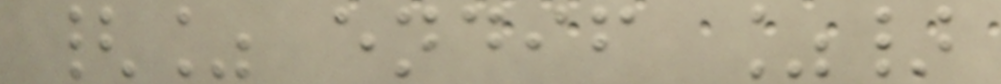{% endif %}
